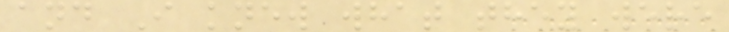and I knew what they were
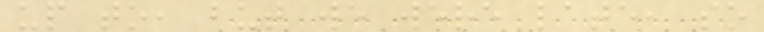up to, but we were late, so
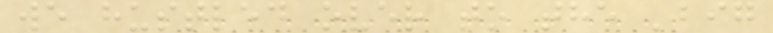we hustled over to the 'big
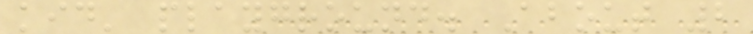kid' playground. About 2
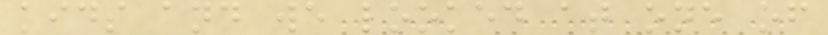kids and we looked at one of
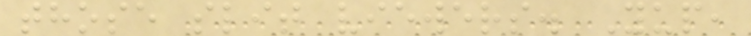those slit viewers. Yup,
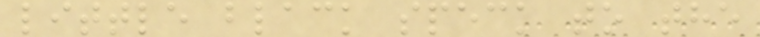little black speck to the
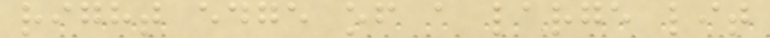right edge of a large lit
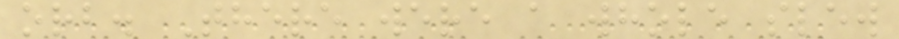orb. There were a whole slew
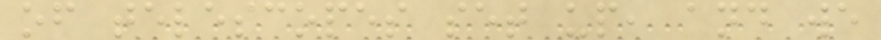of telescopes set up, and we
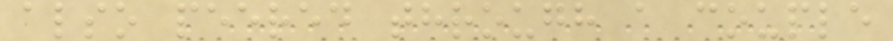also peered through a couple
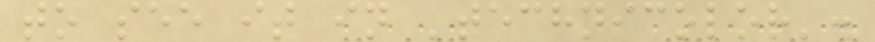to see it in 'technicolor'.
